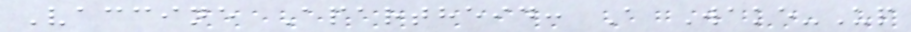Vaccine Apartheid: A Wake-Up
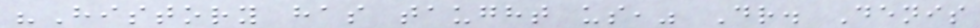"History has taught us," Dr. Denis
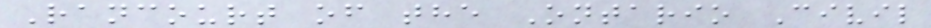Rancourt of the Ontario Civil
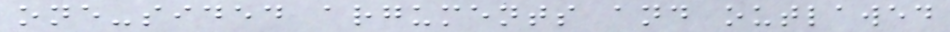one-sided arguments and outlawed
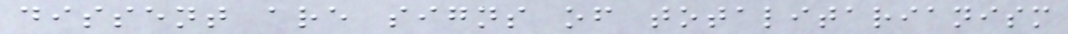dissent are signs of totalitarianism
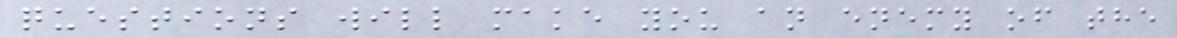questions will make you an enemy of the
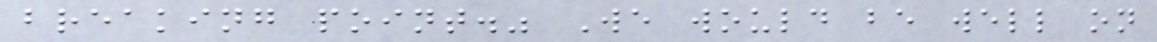breaking point." We would be well on
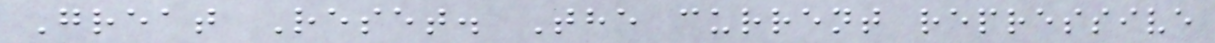Great Reset. The current repressive
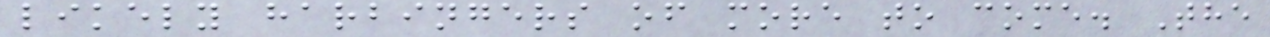likely harbingers of more to come. The
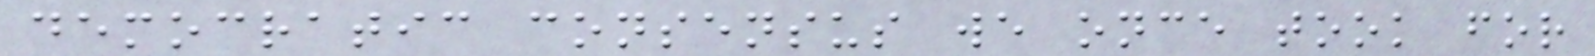democratic consensus we once took for
